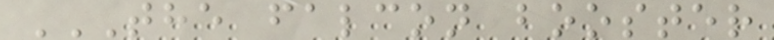THE FALCON BOOSTER
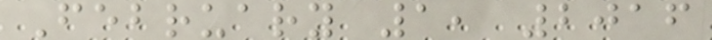February 1, 2016
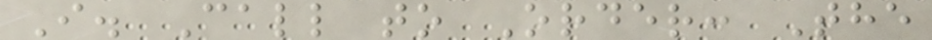I. Call to Order: The
